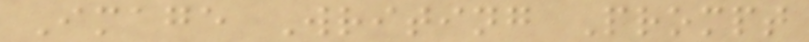Image Writing Prompt
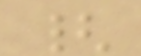{
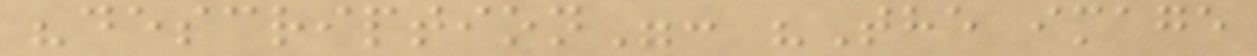"description": "The image
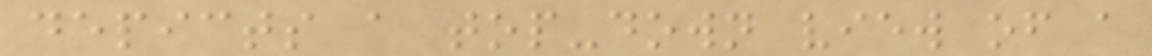depicts a top-down view of a
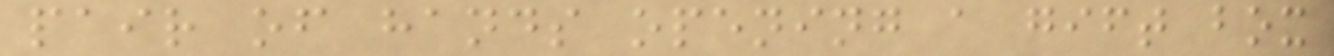pair of hands opening a gift box
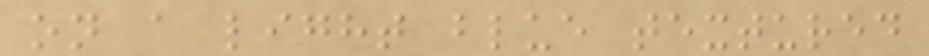on a light blue textured
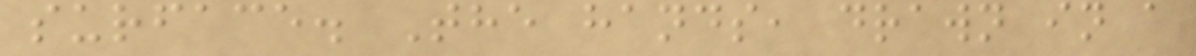surface. The hands, drawn in a
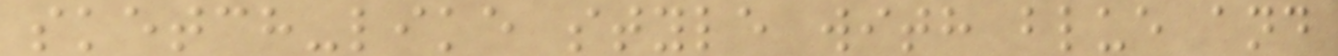sketch-like style with blue and
